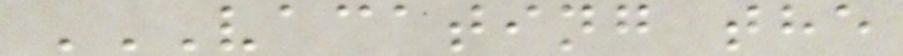VACATING THE
